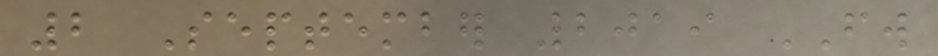2 September 2019 FW
